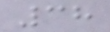38
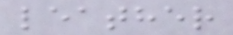leather
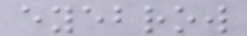eyebrow
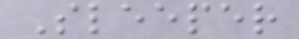Sleeper
